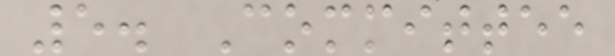5. Committee
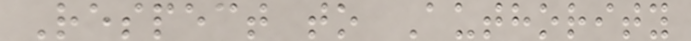Respect to Authority
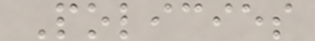Policies
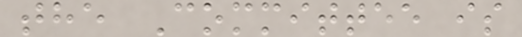the Committee is
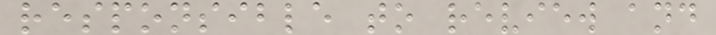responsible to review and
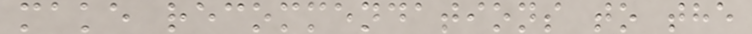make recommendations to the
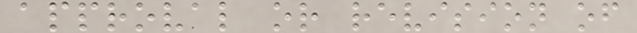approval or revision of
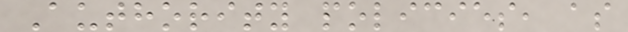Authority policies, as
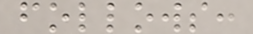follows:
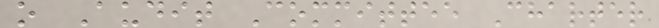o Audit Committee Charter
